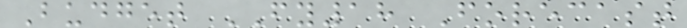Budget FY18 Forecast
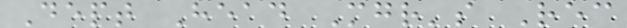Dept Head Mgr's Rec
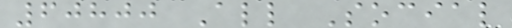60800 All Social
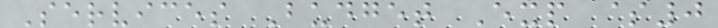Services Budget Exp $0
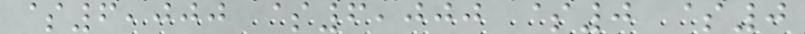$6,000 $6,000 $0 $0
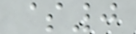$0
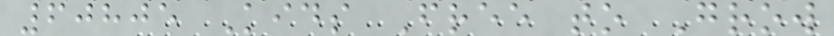60805 Kids Free to Grow
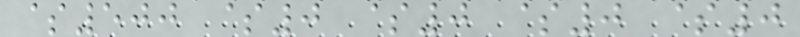$500 $0 $0 $0 $0
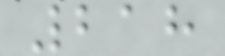218
